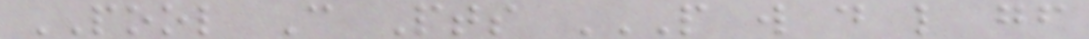POOL C Pts P W D L GF
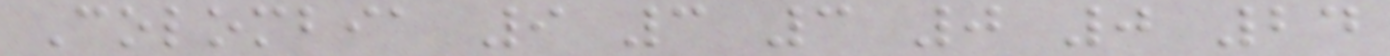Colombia 9 3 3 0 0 24
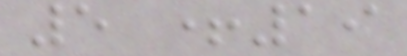5 +19
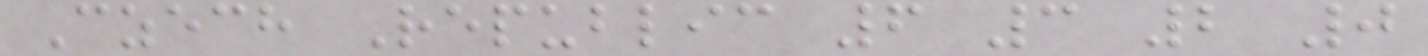Czech Republic 6 3 2 0
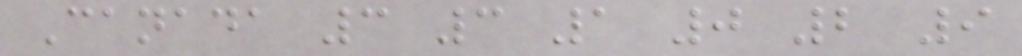Canada 3 3 1 0 2 9
